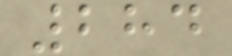284
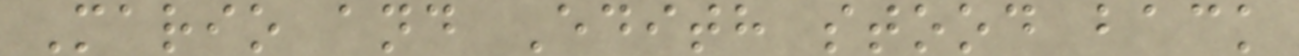Mario and Edith stood back
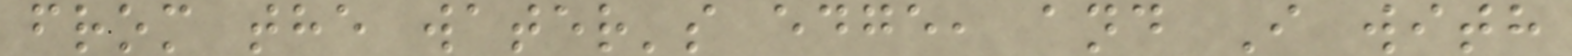from the water's edge, and I with
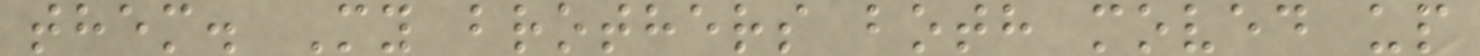them. My brothers both moved up
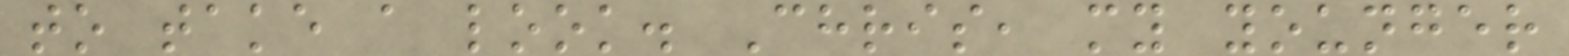to take a look. Chris, my younger
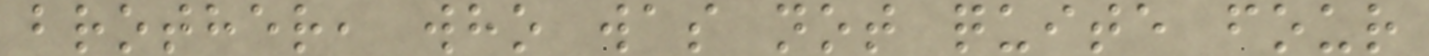brother, who was not quite four
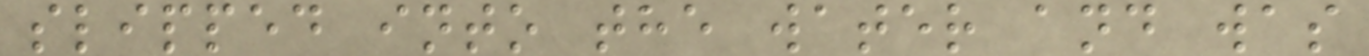slipped into the water and was
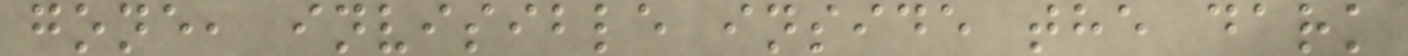gone, invisible inside the dark
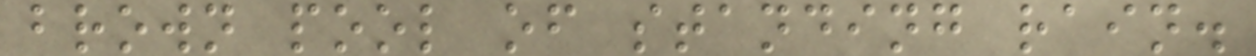brown pool of standing rain.
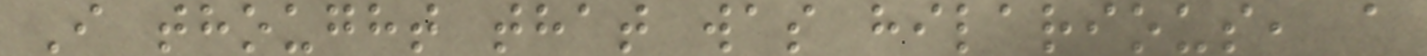I thought that was hilarious, a
